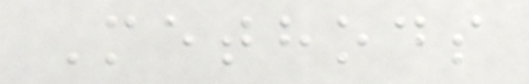Methods
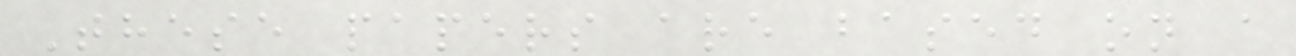These papers are based on a
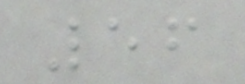56
